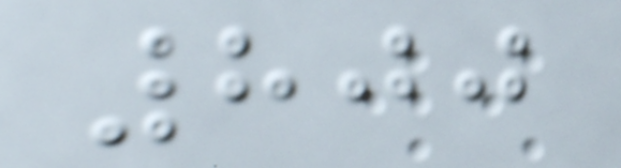800
